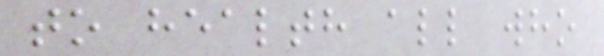to health all who
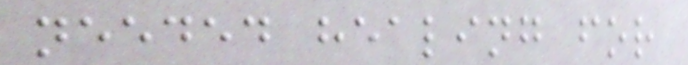needed healing for
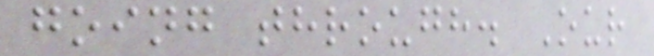going through. Our
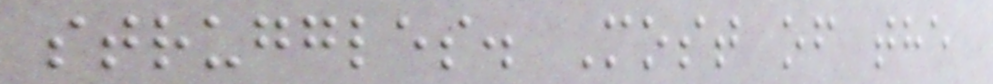struggles. Most of the
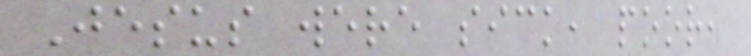Jesus were sick, poor,
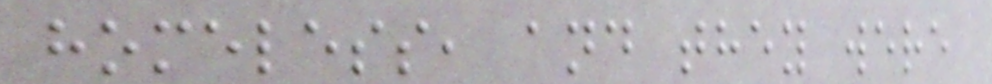homeless, and they were
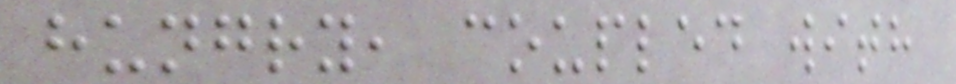hungry, coupled with
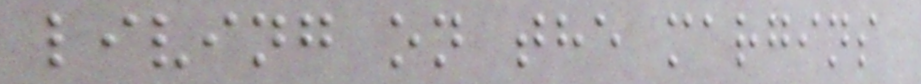living on the margins
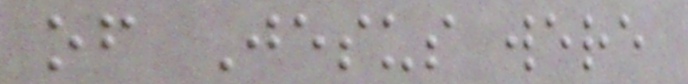of Jesus were
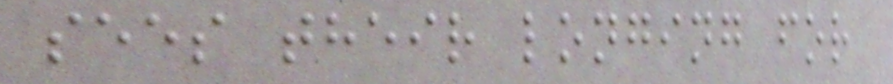sees their longing for
